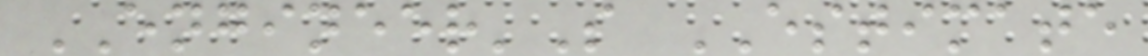ENGINEER'S ESTIMATE
